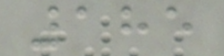185
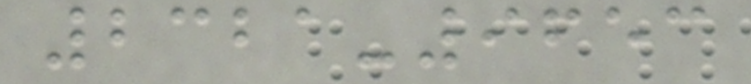2321-9653
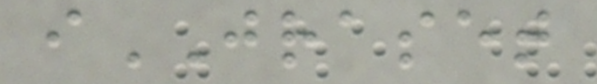iJRASET
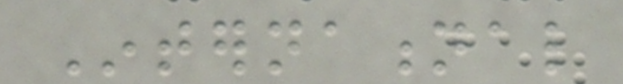International
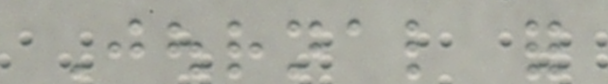Journal for
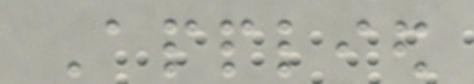Applied
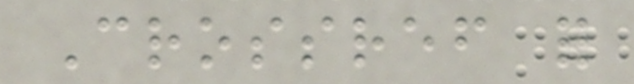Crossref for
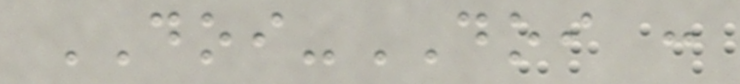DOI-DOI :
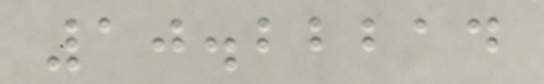10.22214
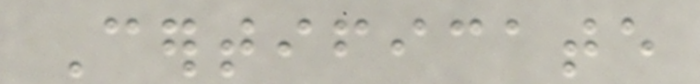Certificate
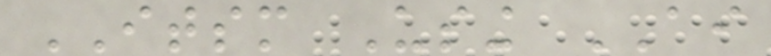ITSM Using AI
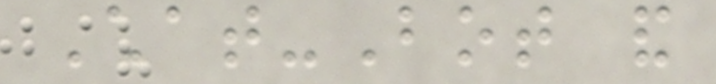Chat-Bot and
